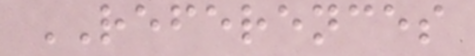REFERENCES
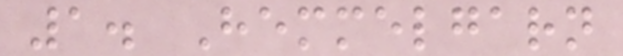1. Hemmelgarn
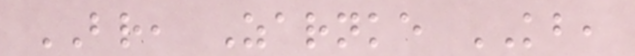BR, Zarnke KB,
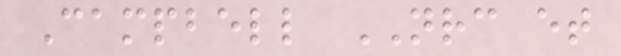Campbell NRC et
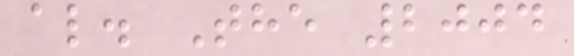al. The 2004
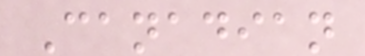Canadian
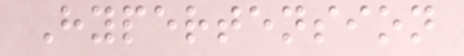Hypertension
